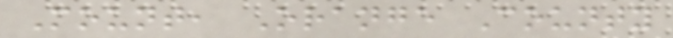Mount, Orange County
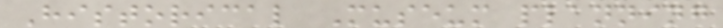Historical Museum planning
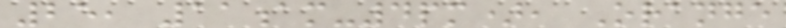25, 11am-4pm), Orange
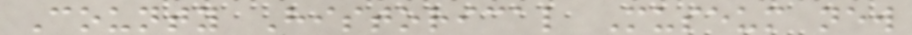County Historical Museum new
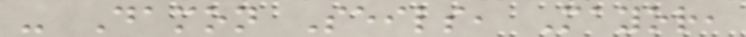- Damon Seils, Mayor,
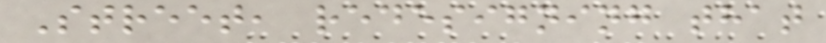Street, redesigning that
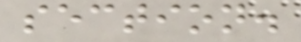section.
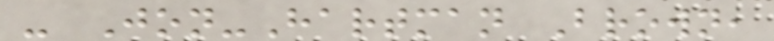- Jon-Hartman Brown,
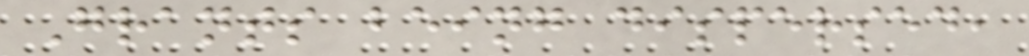Grants being dispersed,
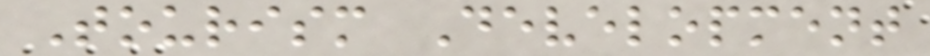Tourism Development
